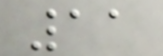11
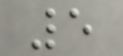5
